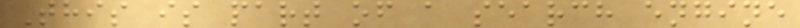This is part of a search engine
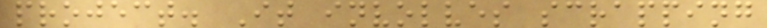project. It involves scrapping
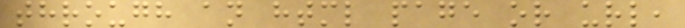through an html page or url,
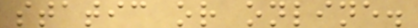static or online.
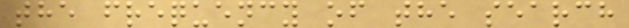the frequency of the search
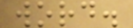word.
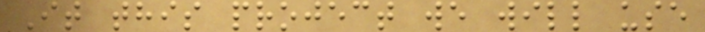It this project we will use
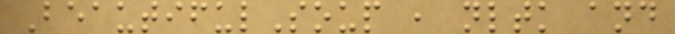BeautifulSoup , nltk and
